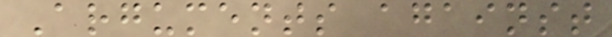Arguments against
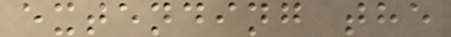extending the
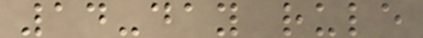14-day rule
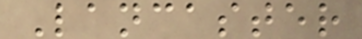Lancaster
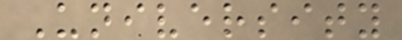University
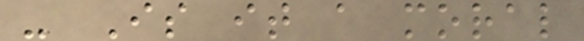- Is it a moral
